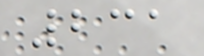231
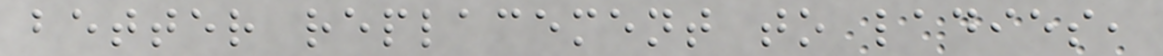better replacement to ladies,
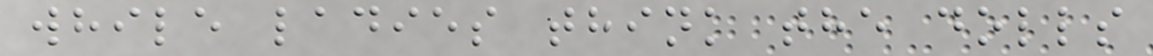while ladies think the dolls
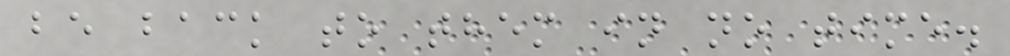be back to them in no time.
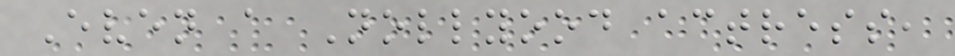Even a Nollyood actress,
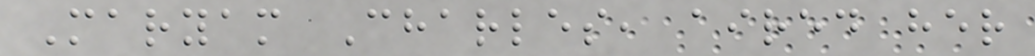Maryam Charles, aired her
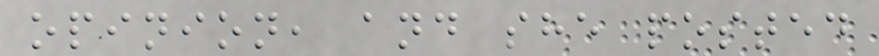opinion, and she posted
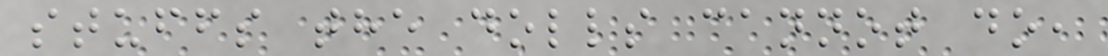stuffs the dolls cannot do,
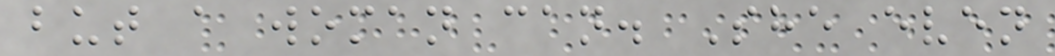but a woman can. She even
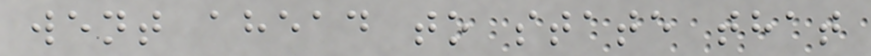went ahead to state that
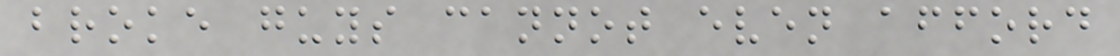broke guys cannot even afford
